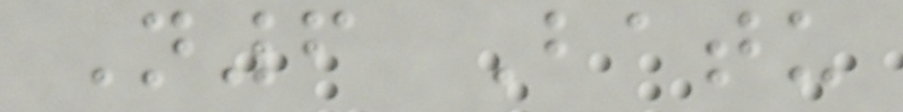N6 Batu
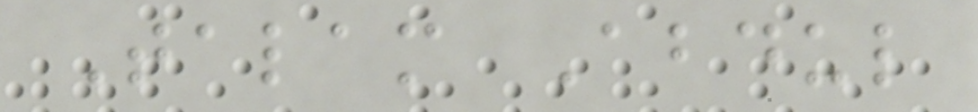Talam Abdul
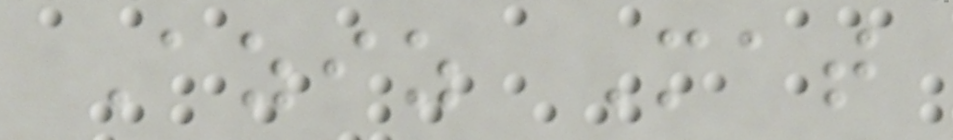Aziz Mat
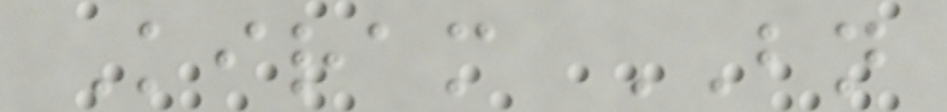Kiram BN
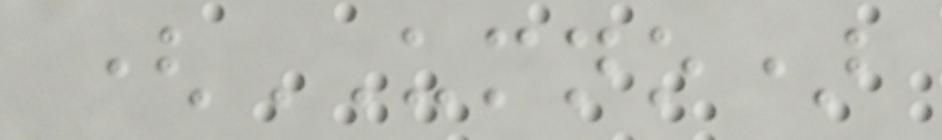(UMNO)
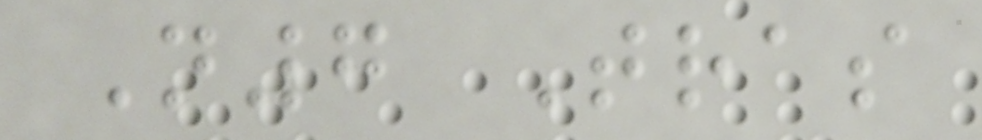N7 Tras
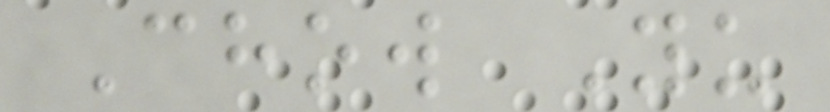Chow Yu
